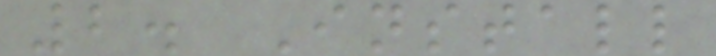2. Install
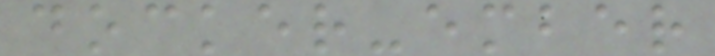docker-ember
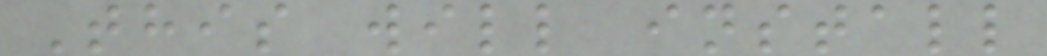This will install
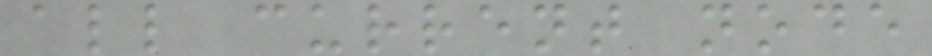all current node
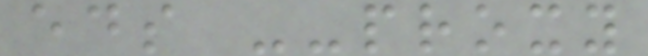eds --proxy
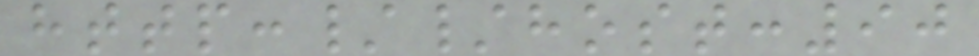http://host:90
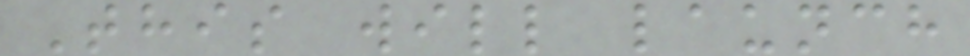This will launch
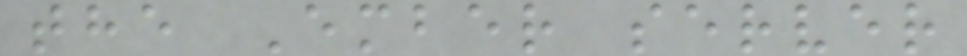the Ember server
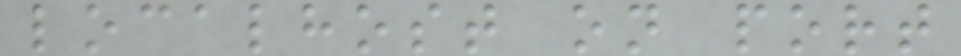localhost on port
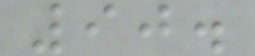90.
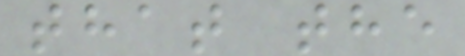that the
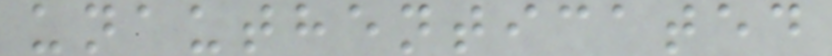unauthenticated
